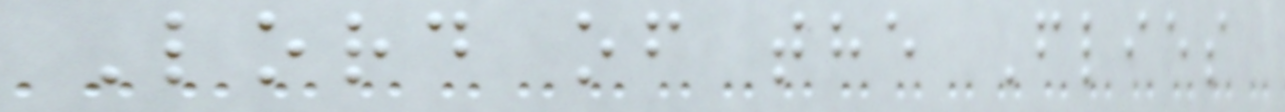Lord of the Flies
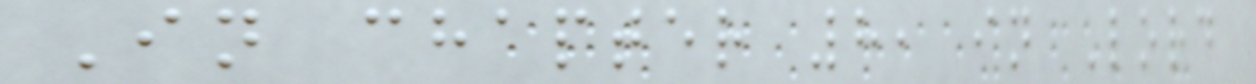In chapter 8, in Lord
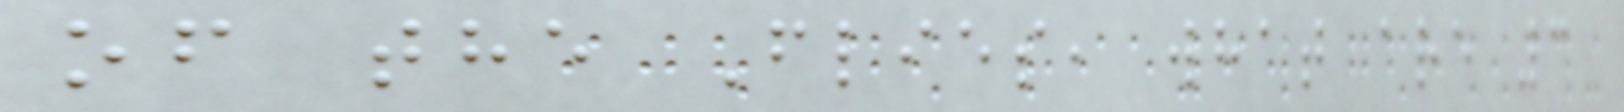of the Flies, what are 3
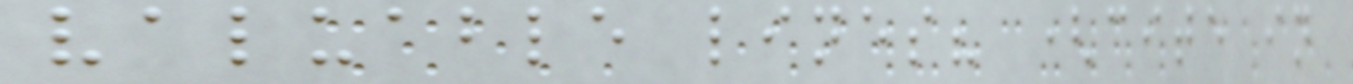valuable lines? (cite in
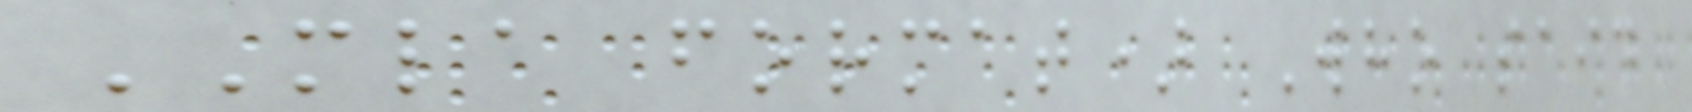MLA format) Who said
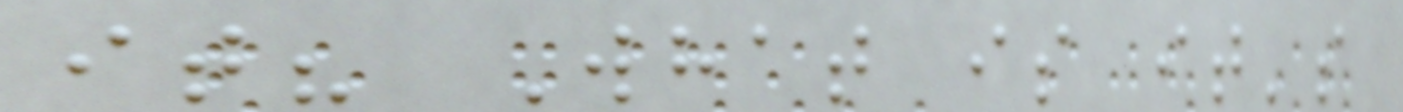it? What is it's
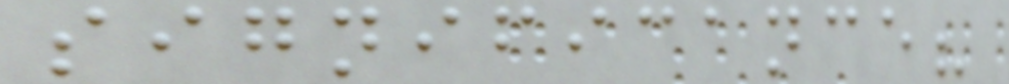significance?
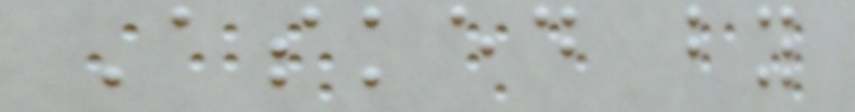Asked by
